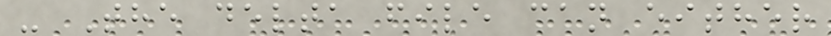- The delta file can either
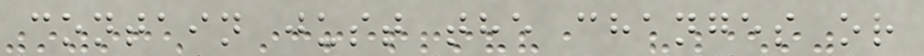contain just the changes or
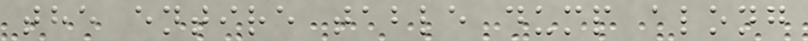the entire table dump along
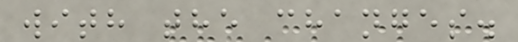with the changes.
